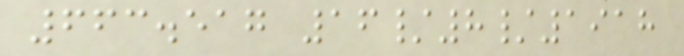663.517 16/8/1918
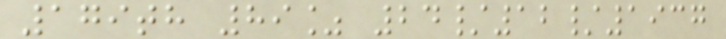179th 89% 24/12/1937
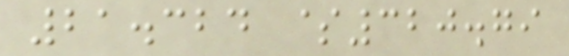21.324 $320.79
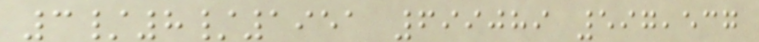3/8/1951 699089 597,537
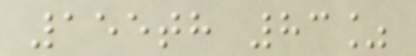155th 83%
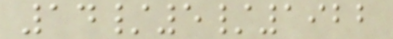14/5/1922
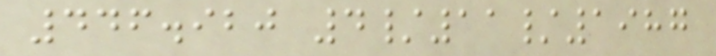446.920 4/11/1987
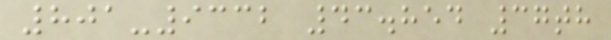801-9332 43.854 37th
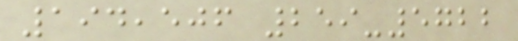194,506 259-5722
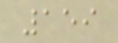159
